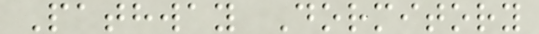Pathway Dormitory
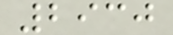2930
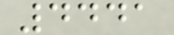4441
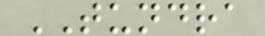TUNDRA
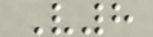V8
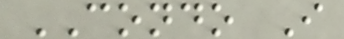CONDO I
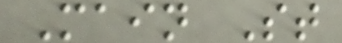Main St
